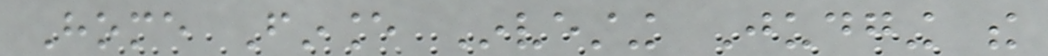Home Finance Investing Judging the
